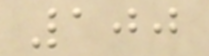100
